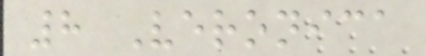8 Veronica
